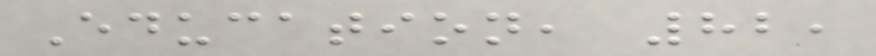Education, 82,
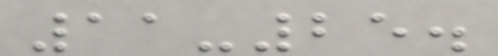11-25.
